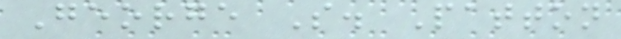George S. Patton
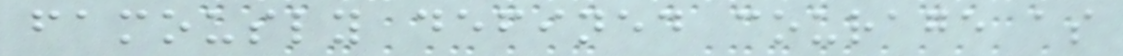famously defined courage as
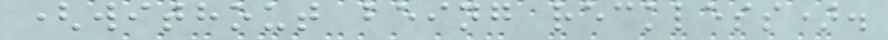(without being reckless).
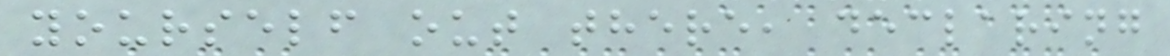yourself out there, declaring
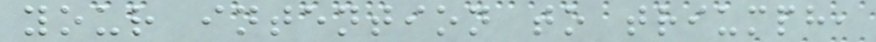your intention to triumph,
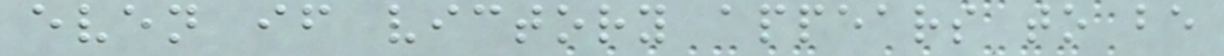even if victory appears to be
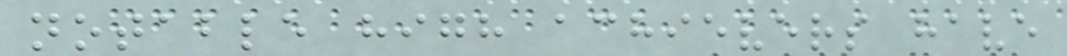notable high achievers have
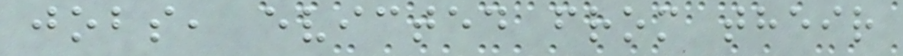jobs, evicted from their
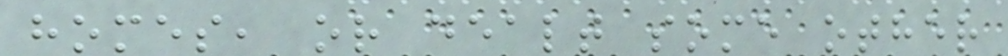homes, or dealt some other
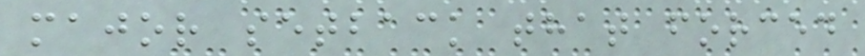major setback that forced
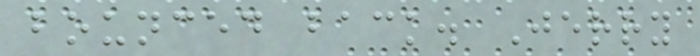bounced back. Jerry
